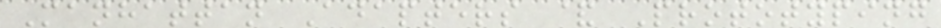Manhattan Adapters & Prototyping
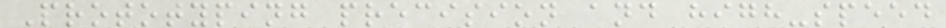Prototyping precision and high-speed
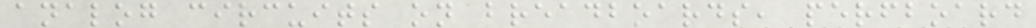analog circuits on breadboards, perfboard
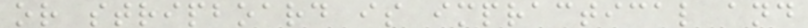or stripboard is impractical and
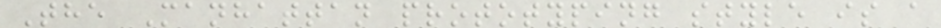The Manhattan prototyping style is a
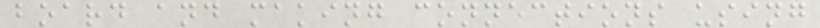board and making connections using
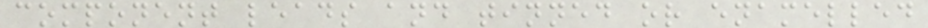component leads and tinned or enamelled
